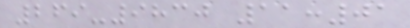269-9830 11:01
